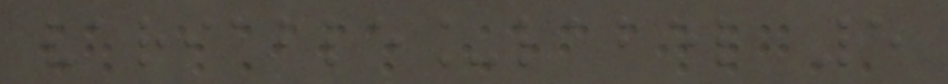variable_label 5
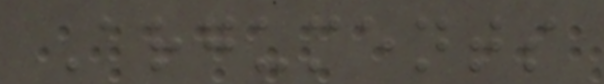Arguments
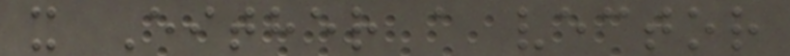x Either a vector
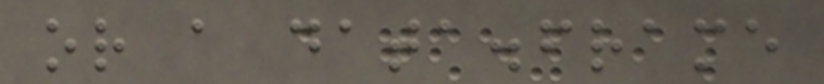or a data.frame
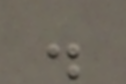.
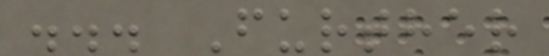... Further
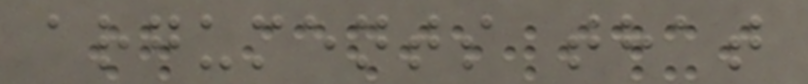arguments that
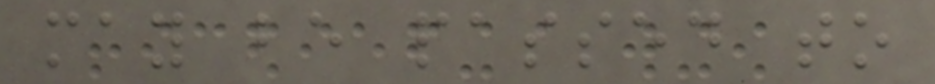may be passed to
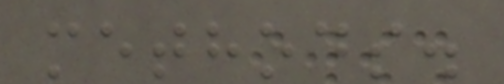methods.
